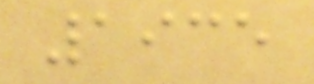1935
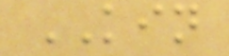KIN
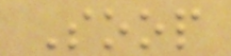Soop
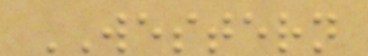WESTERN
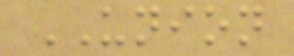UNION
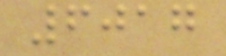6017
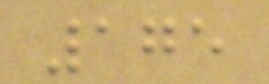175
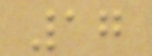17
